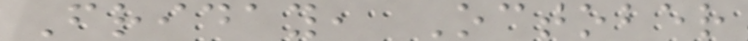Friday, October
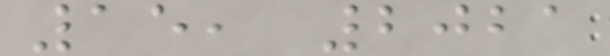15, 2021
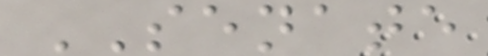SENATE
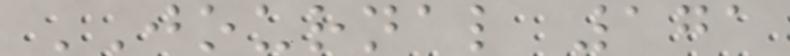JOURNAL 171
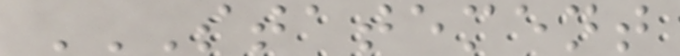STATEMENT
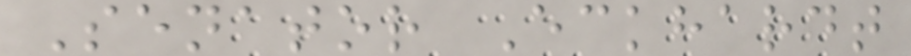Senator Eckhardt
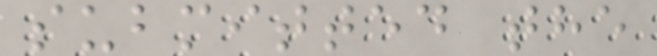submitted the
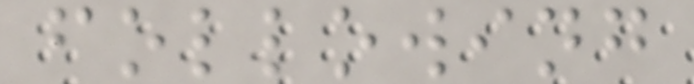following
